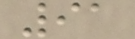91
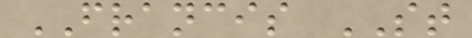FRANCIS ST
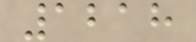1218
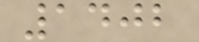1402
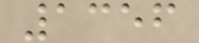1356
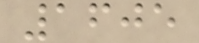1605
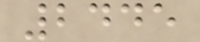2445
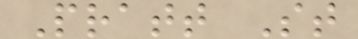Pratt St
